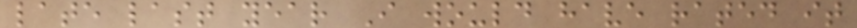late last year I would have rated it
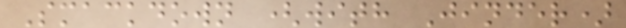Smackdown (with Jinder)
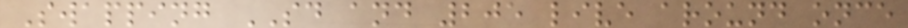Swapping SD and 205 live around once
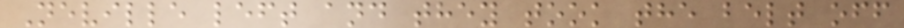Neville left and they took the belt off
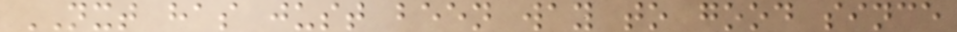NXT has just been way to good since
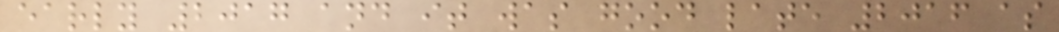early 2017 and it was good late 2016 as
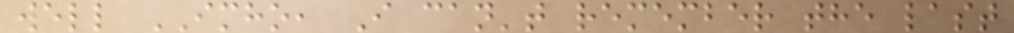well IMHO, I can't remember the last
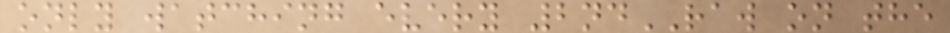only watching every 2ndRAW on the
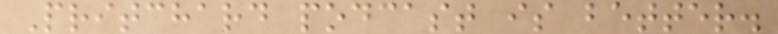Pritchard podcast is better.
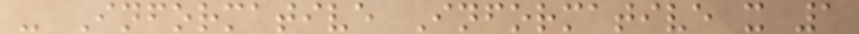- Informative Informative x 1
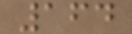164
